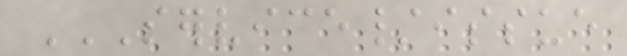SERVICE/ISSUE
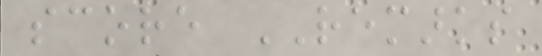score REMARKS
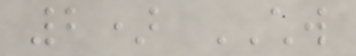2) CHW
